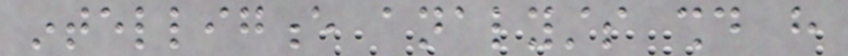intelligence analysts should have
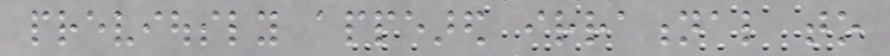previously appeared irrational to
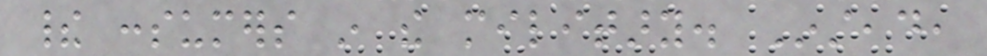their consumers in the military. Instead,
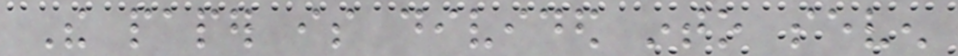The paper is divided into seven
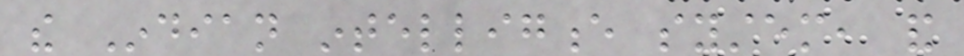the Indian intelligence system, and
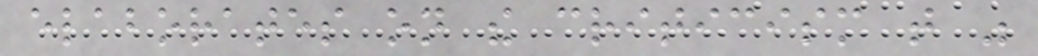elaborates on the criticism that was
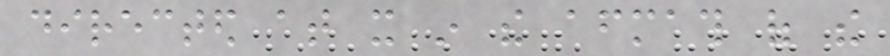directed at it in the aftermath of the
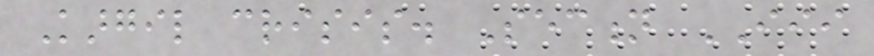Kargil crisis. Section III
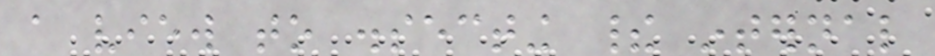a view to dissecting their internal
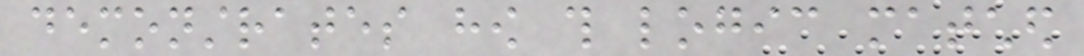demonstrates how this logic matched
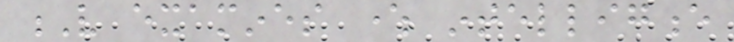V examines where intelligence
